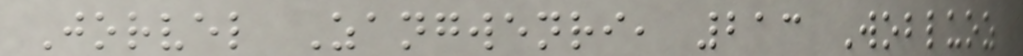Jorvel Zangwenri, 213 Wobluoz
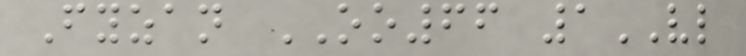Fyzan OO66 1VL
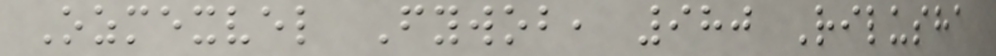Ozmexvel Fywob, 980 Rilusha
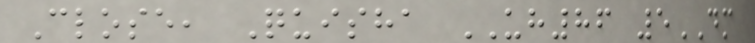Close, Quisha UH86 5DM
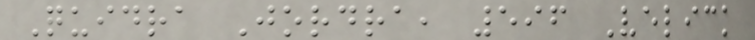Quidra Jordra, 596 Velick
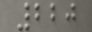220
